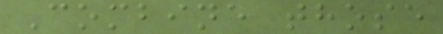Combine those
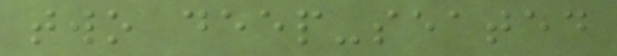two deep-seated
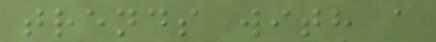trends with a
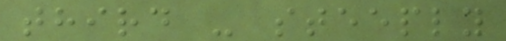third - steeply
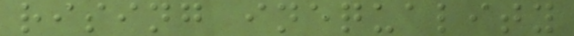rising inequality
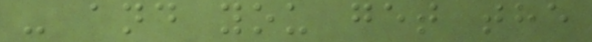- and you get the
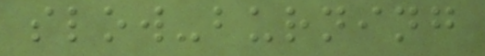slow-burning
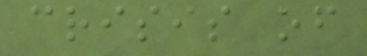crisis of
